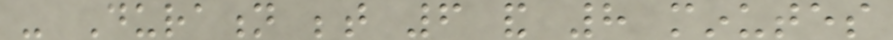- Duration between 6 and 8 minutes
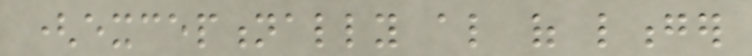(exceptionally also of longer
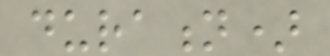duration)
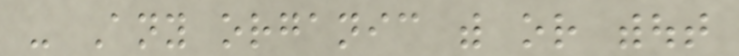- Any organic with or without
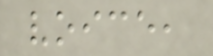voice,
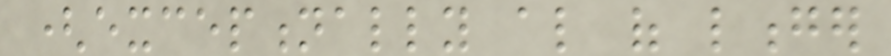(exceptionally also of longer
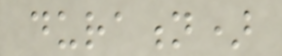duration)
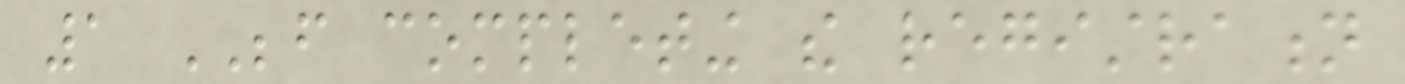1 BEFORE completing the registration
